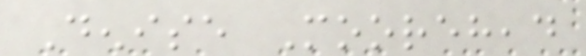Denise Moorehead
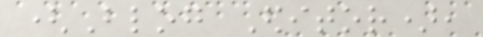(Blog Editor),
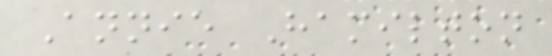Annie Hamilton
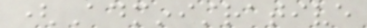(Administrative
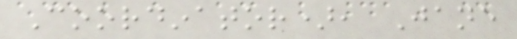Coordinator), Jane
